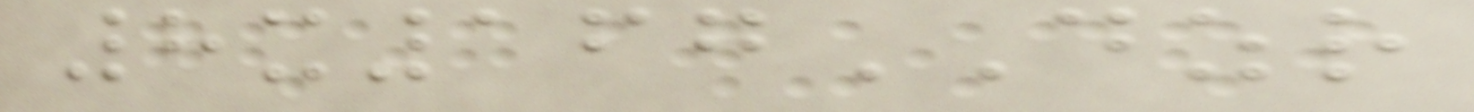8x167DZR
